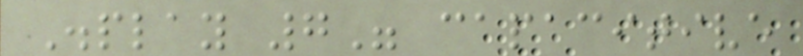Display 7" capacitive
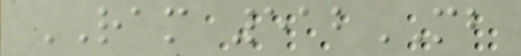RAM 512MB
